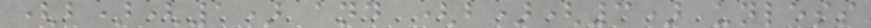(b)(1) and (b)(3) unless
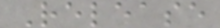Release
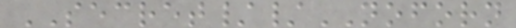SECRET//NOFORN
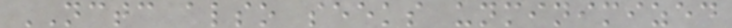NCTC also seeks unminimized
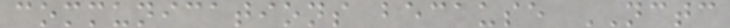communications because NCTC
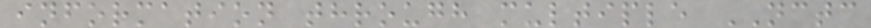information through multiple NCTC
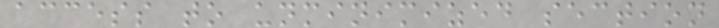access to unminimized section
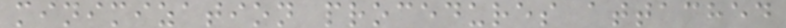minimization procedures attached
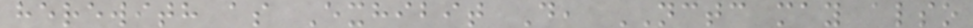herewith as Exhibit D, NCTC may also
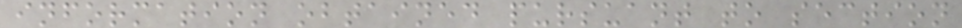information obtained pursuant to section
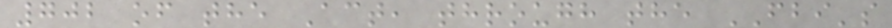702 of the Act, through the FBI's
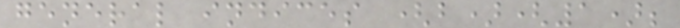general indices (b)(1);
